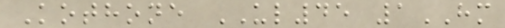Kothone UL45 1HM
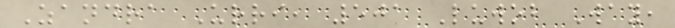Zandra Urri, 501 Luwob Way,
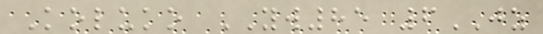Koluko YW85 6JZ
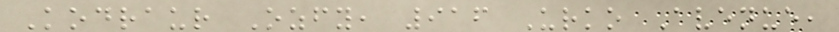Kodraur Ozfy, 916 Urko Avenue,
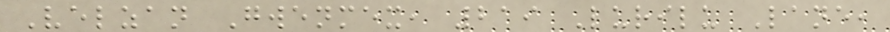Velzan Gwenmex, 219 Lurilu Lane,
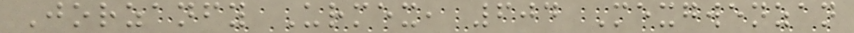Jorzanfy Urmex, 604 Mexgwenzan
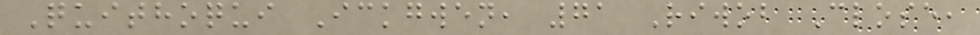Quithoqui Ickgwen, 71 Riwob Close,
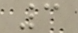3
